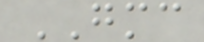GMC
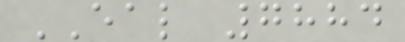EAL 7884
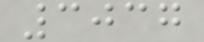3037
